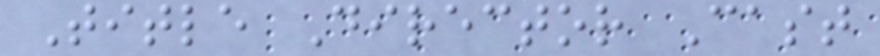Title Director Cast
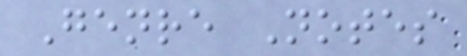Genre Notes
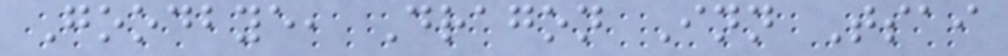Goodbye, Dragon Inn Tsai
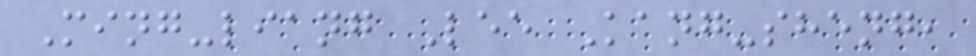Ming-liang Lee Kang-sheng,
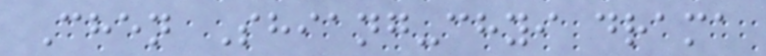Chen Shiang-chyi drama
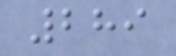289
